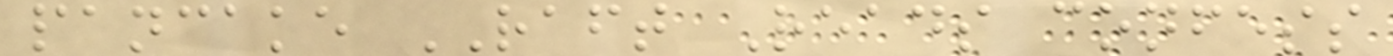pancake RAFT Reads confess
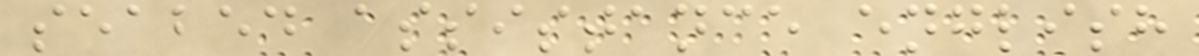seabed assistance english
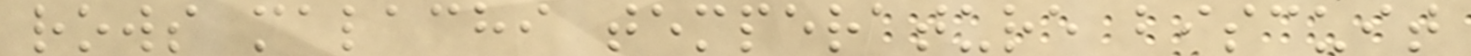rows malachi temperature biscuit
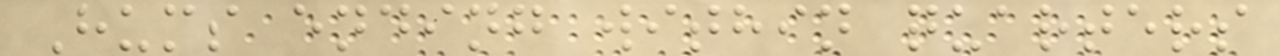Hums ending within quarters
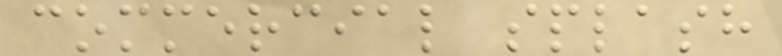commercial splash
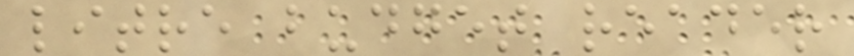litre budget reader
